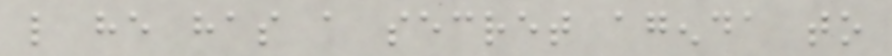like he has a secret agenda to
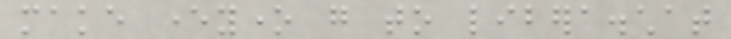make everyone go to libera.chat
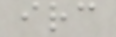irc
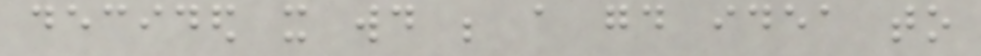decided it would be a good idea to
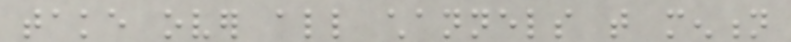take over all channels that mention
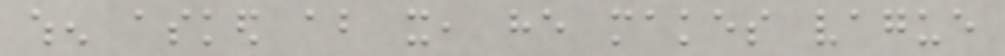when asked about it, he makes vague
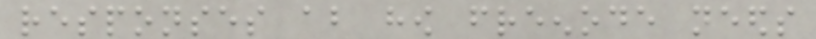responses about how freenode needs
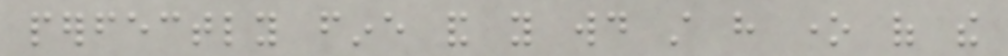perfectly fine and you would still have one of the
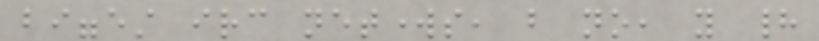biggest irc networks, but no, you had
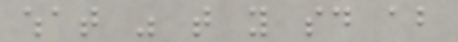what was that you said about
